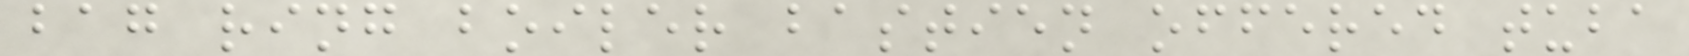bag ring boiler bastien offered tuba
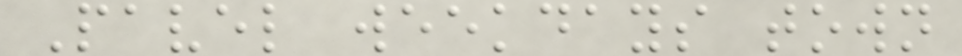Pavel weekdays town
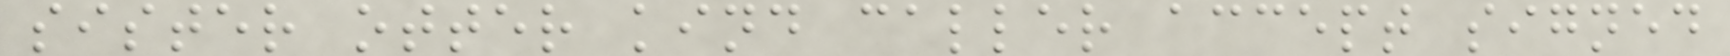sister otter kind caller accept signed
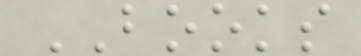BOOKS
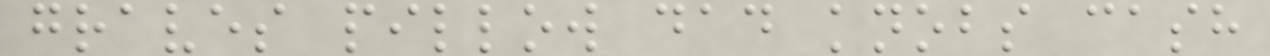graves pillow dad knobs cash
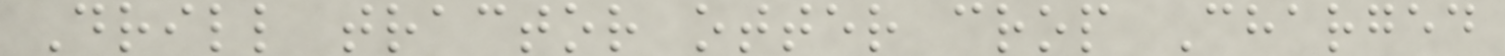Drill tractor otter crop Charged
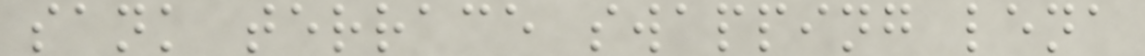sank terrace swapping lena
